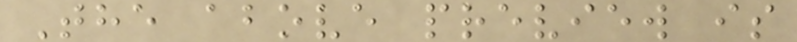The above preview is
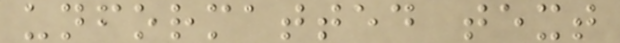unformatted text
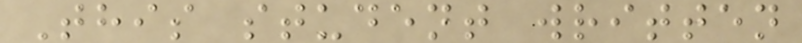This student written
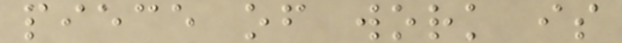piece of work is
